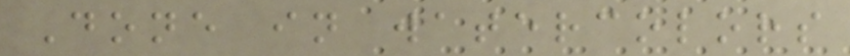Done in watercolors
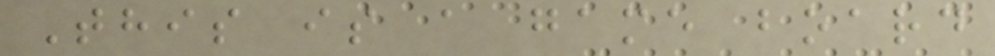This is a game board
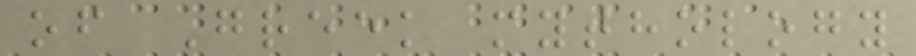of Greek mythology
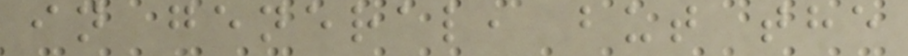in general, but the
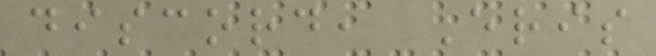discord, Eris
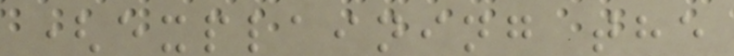(explaining the
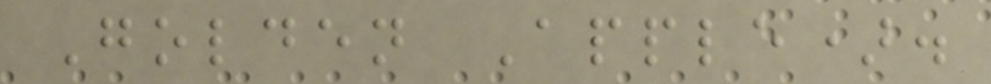Golden Apple).
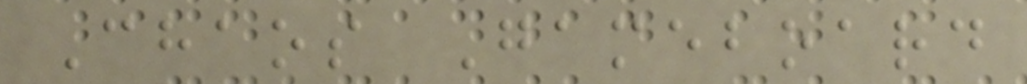Chaos Gameboard
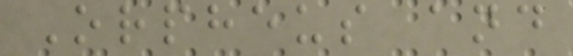Orpheus and
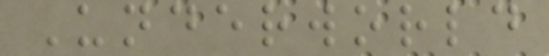Underworld
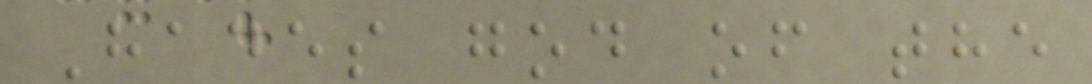Hades god of the
